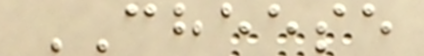CHEESE
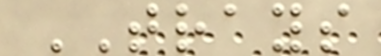TRAYS
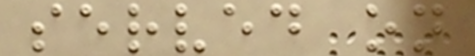served on
